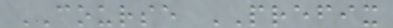COURSE PREFIX
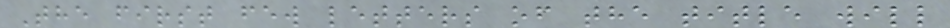The first few letters of the title will
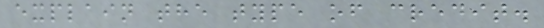explain the type of credit.
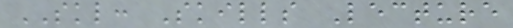SKL: Skills Lecture
